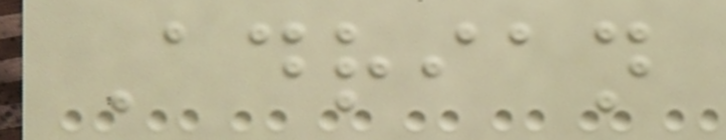Adrian
